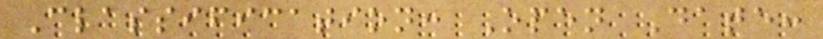Classification: Open Date:
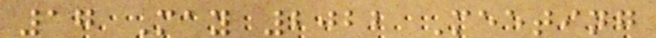17 May 2022 Meeting
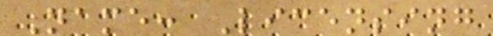Name: Licensing
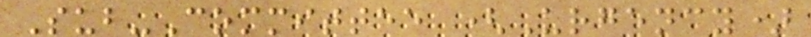Sub-Committee (Urgency)
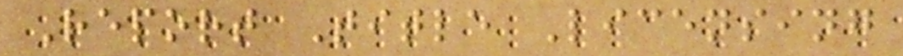Report Title Licensing
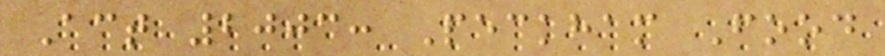Act 2003: Peckham Food
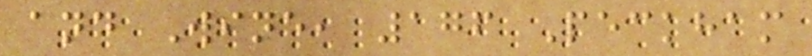and Wine, 176 Peckham
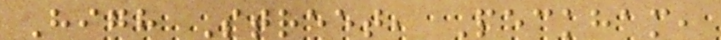High Street, Peckham,
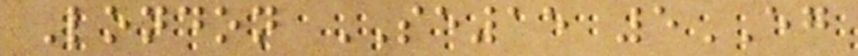London SE15 5EG
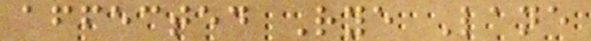affected Rye Lane
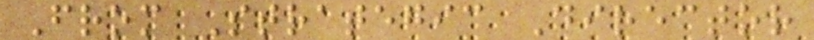From Strategic Director
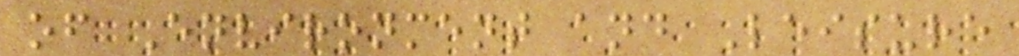of Environment and Leisure
